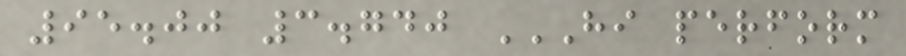95.00 3.740 HI PERFORM
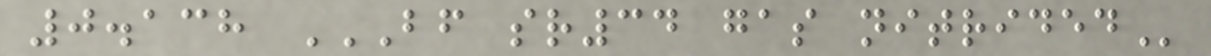0.138 BF SR34 GAS NITRIDED
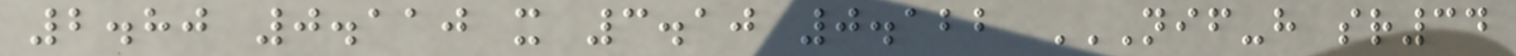2.80 0.110 x 3.10 0.122 NIF-H SR34
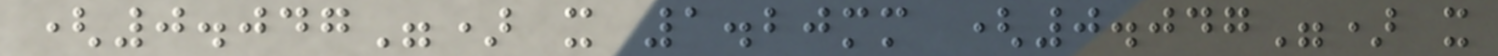(0.047") x 1.20mm (0.047") x
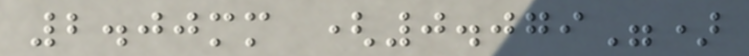2.00mm (0.079")
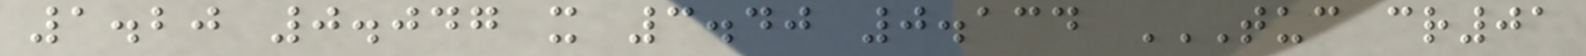1.20 0.047 x 3.40 0.134 TUC CR01
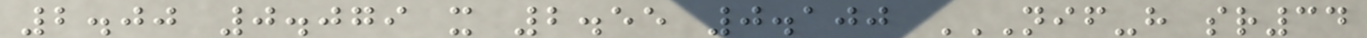2.00 0.079 x 2.55 0.100 NIF-H SR34
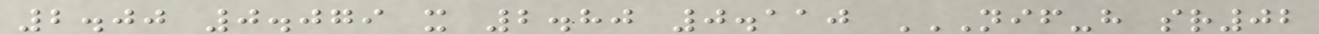2.00 0.079 x 2.80 0.110 NIF-H SR02
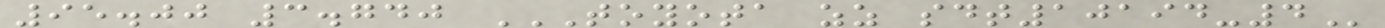95.00 3.740 TOYOTA ZZ SDT10194-4
